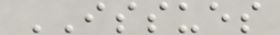ISSUES
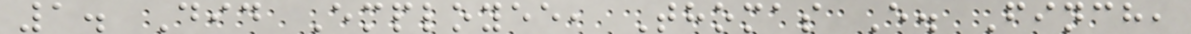1. Did Employee, Thomas E. Finch,
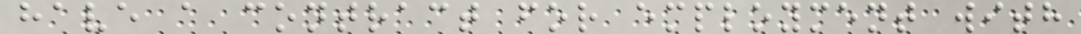have a contract for employment with
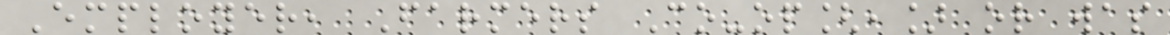Employer, Farmers Co-op[,] or was
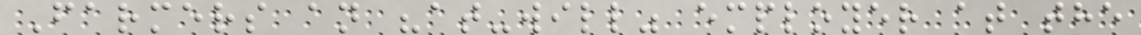Farmers an "at-will" employer at the
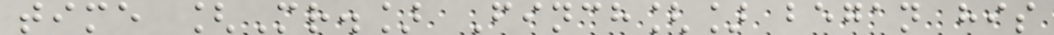time [Mr.] Finch[] began his
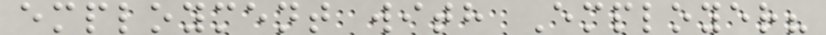employment with Employer?
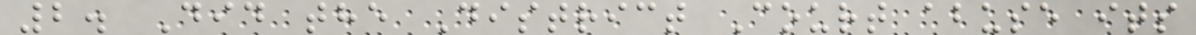2. Did the District Court abuse its
